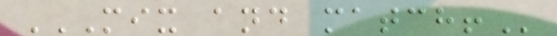MIX AND MATCH!
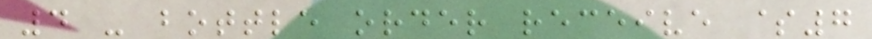4 - bottle order receive $7
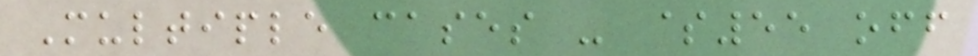Multiple cases - $55 off
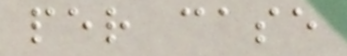per case
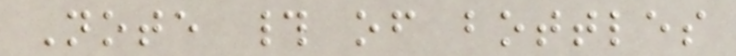Note # of bottles
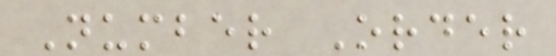Number Order
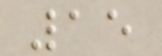15
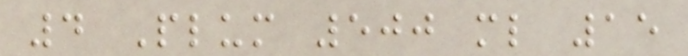4 Plum 500 ml 15
